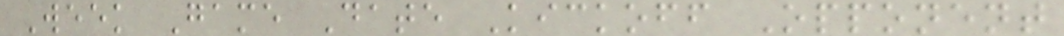Week Game Date Kickoff Opponent
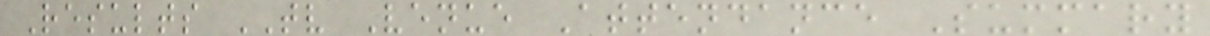Results TV Venue Attendance Summary
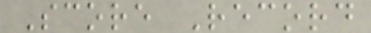Score Record
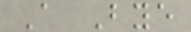A Bye
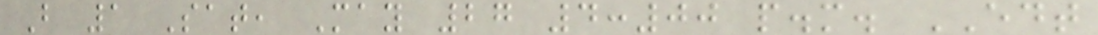B 1 Sat, May 27 4:00 p.m. EDT
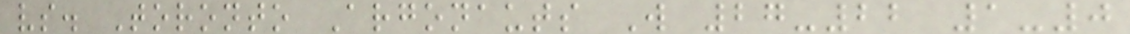vs. Toronto Argonauts W 27-22 1-0
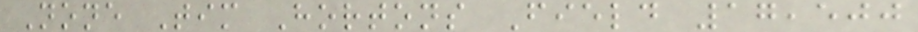None Tim Hortons Field 17,500
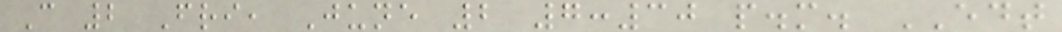C 2 Fri, June 2 7:30 p.m. EDT
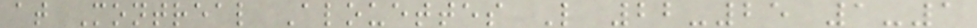at Montreal Alouettes L 22-25 1-1
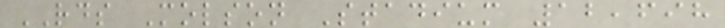RDS Molson Stadium 12,698
